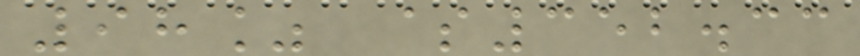98% $352.33
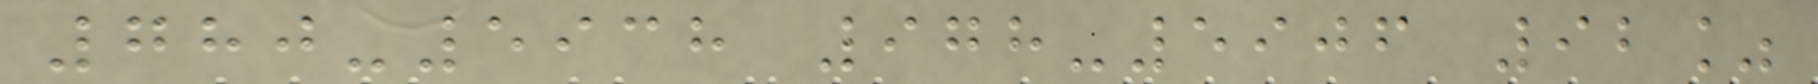780-5938 978-5906 92%
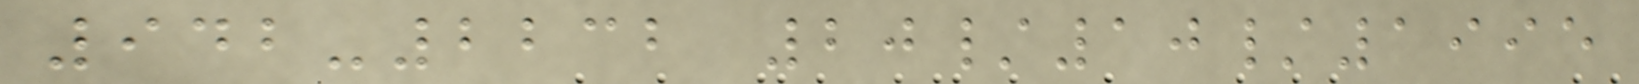942-2232 20/10/1995
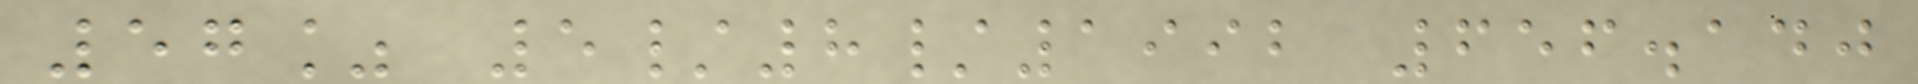57% 5/8/1992 656.140
